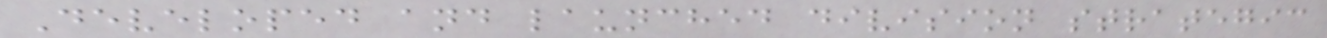Developed and launched division strategic
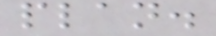plan.
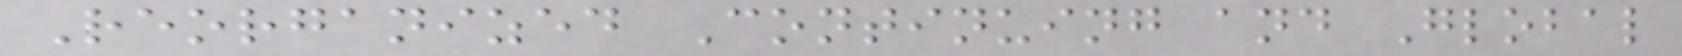Reorganized Continuing and Global
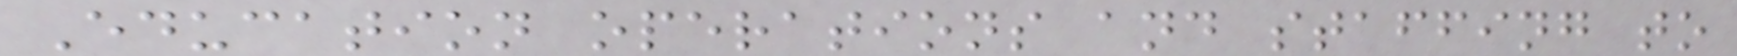Education operations and staffing to
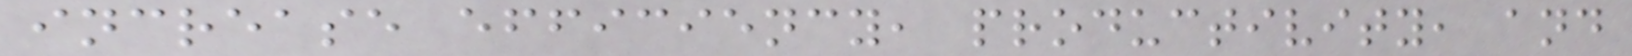increase efficiency, productivity, and
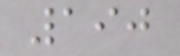190
